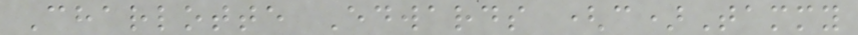Charlotte Edwards (c)Tammy
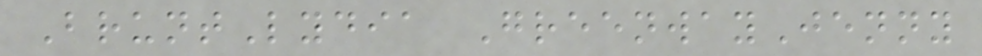BruntLydia GreenwayJenny
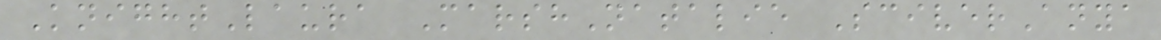KnightLaura MarshNatalie SciverAnya
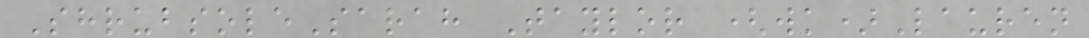ShrubsoleSarah Taylor (wk)Lauren
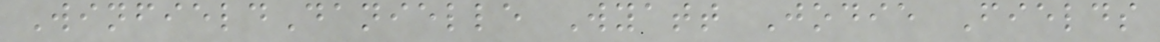WinfieldDanielle Wyatt Jodie Fields
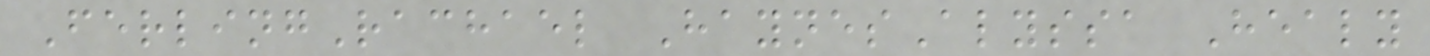FerlingRachael HaynesAlyssa Healy
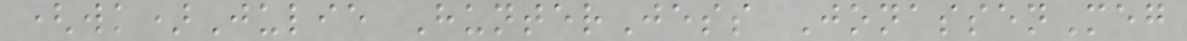(wk)Julie HunterJess JonassenMeg
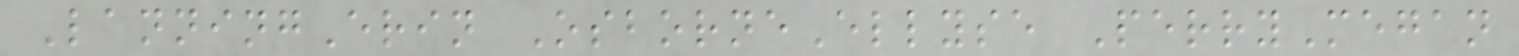LanningErin OsborneEllyse PerryMegan
